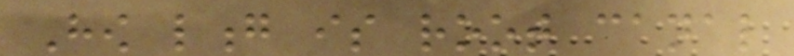How long is root canal
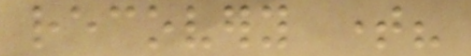recovery time?
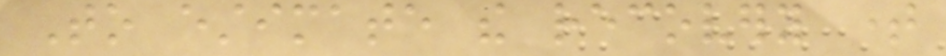To estimate the recovery time
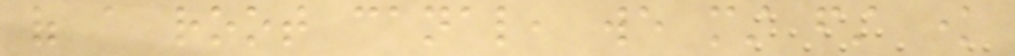of a root canal, we must first know
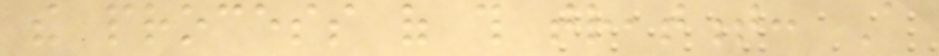the process of this treatment: A
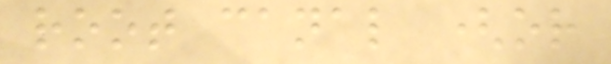root canal (or
